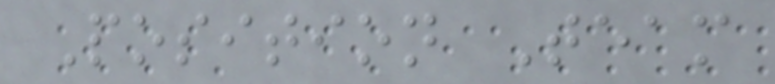Position Team
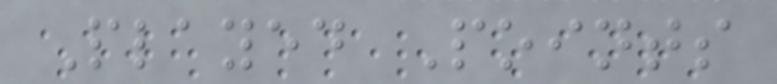Played Points
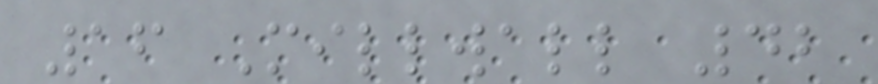16 Millwall 42
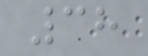38
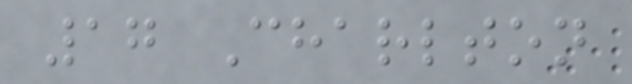17 Charlton
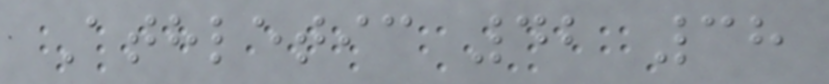Athletic 42 38
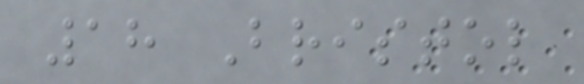18 Bristol
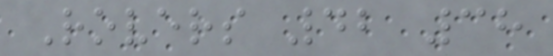Rovers 42 38
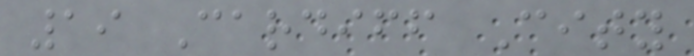19 Cardiff City
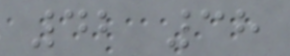42 38
